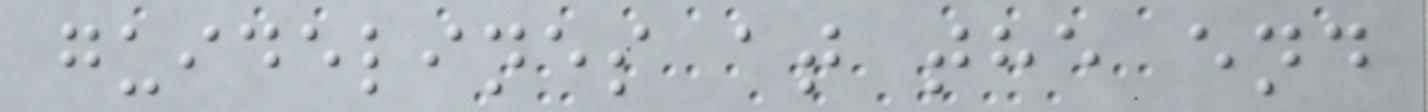guidelines at the end
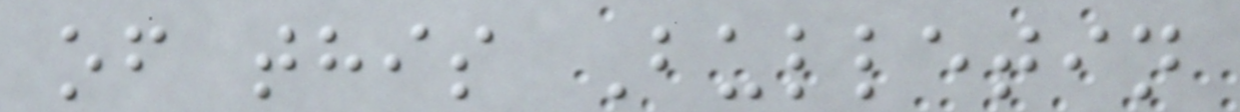of this Bulletin
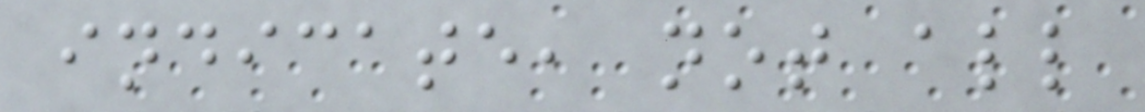indicate, not all
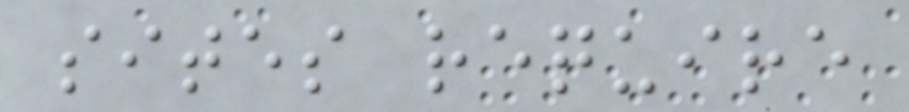sites require
